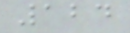124
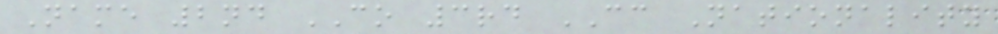Name 2nd CO 3rd CC Nationality
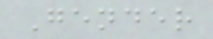Gender
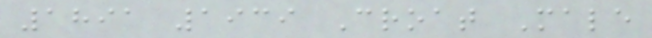1891 1939 Croat Male
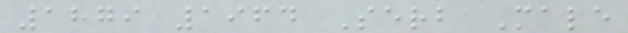1879 1964 Serb Male
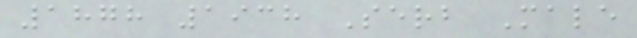1878 1938 Serb Male
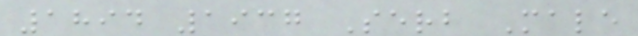1894 1937 Serb Male
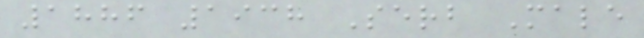1886 1938 Serb Male
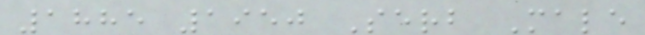1885 1950 Serb Male
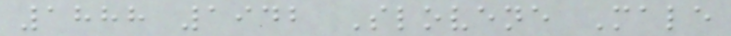1888 1942 Slovene Male
